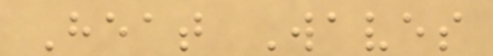Heat Waves
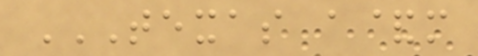TEXAS A&M
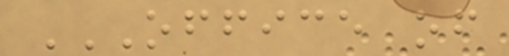OFFICE OF
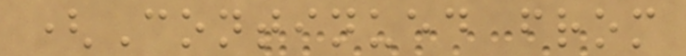(Continued from
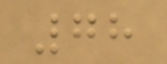78
